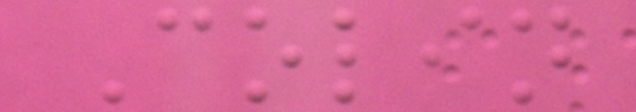Colin
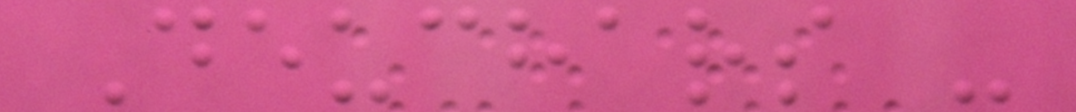Deuchars -
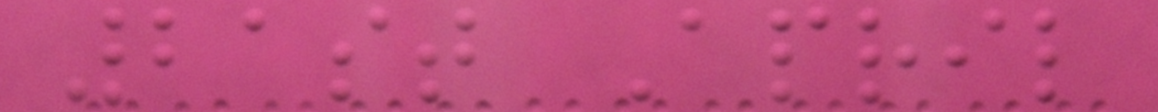21st April
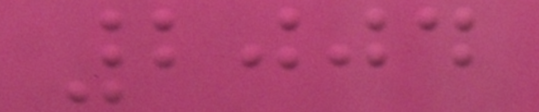2004
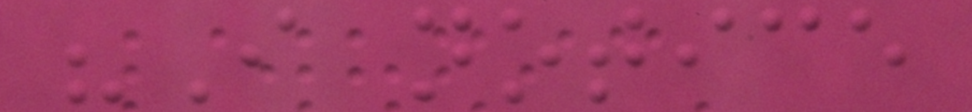"I notice
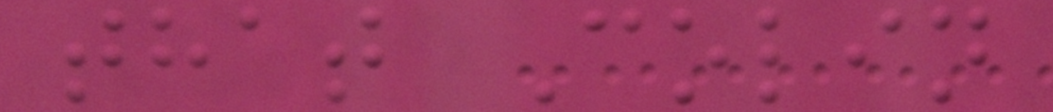that Colin
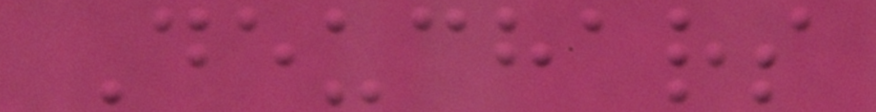Deuchars
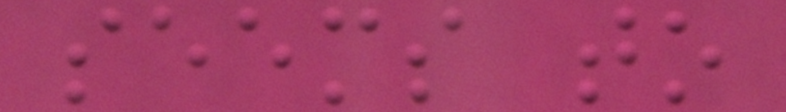seems to
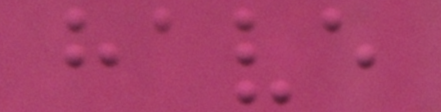have
